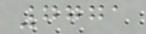7771
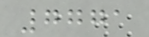7771
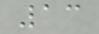13
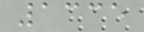1335
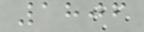1806
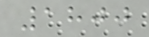1800
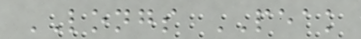LONGS PEAK
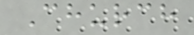Church
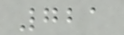721
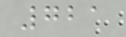721
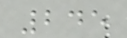245
